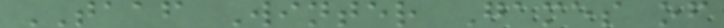TAAF Winter Games of
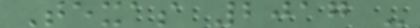Texas 2017 -
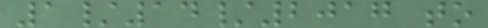1/14/2017 to
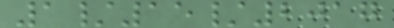1/15/2017
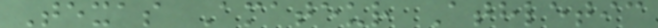Texas Amateur Athletic
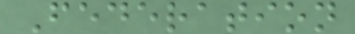Federation
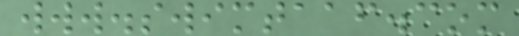www.swimtaaf.com
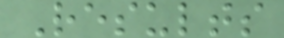Results
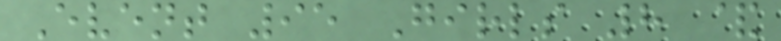Event 95 Girls 8 &
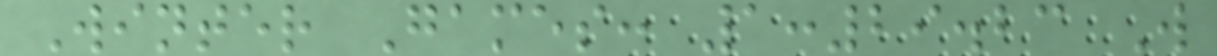Winter Games: 1:29.23 W
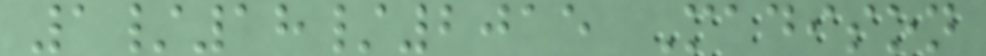1/18/2015 Madison
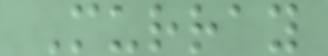Murray
